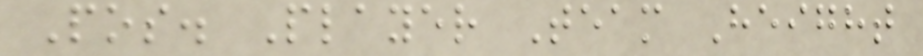Pos. Player Team Height
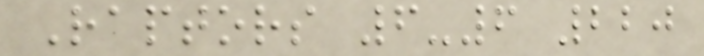Raptors 6-6 220
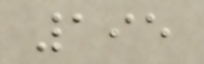195
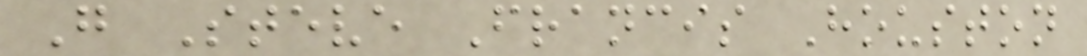G Steve Francis Houston
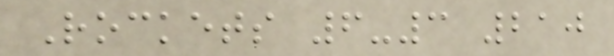Rockets 6-3 210
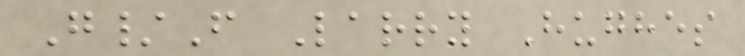G/F Larry Hughes
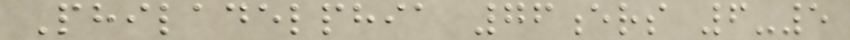Philadelphia 76ers 6-5
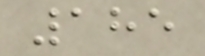185
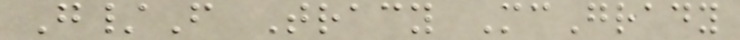G/F Tracy McGrady
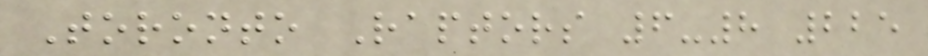Toronto Raptors 6-8 225
